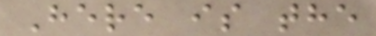Here is the
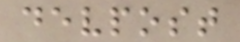devpost
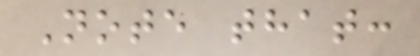Note that:
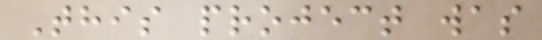This project was
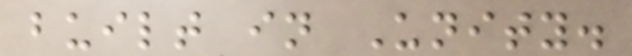built in Unity.
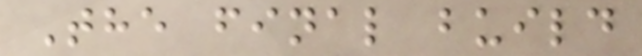The final build
